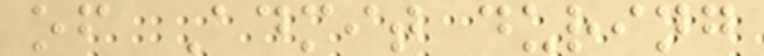of Admit during
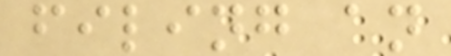filing an
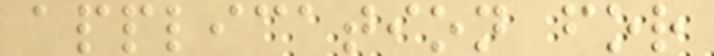application for
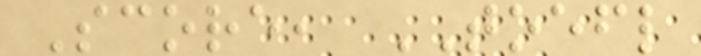Score, TOEFL
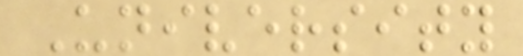University
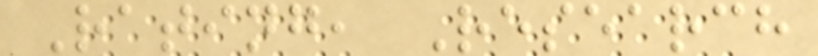Rating, Research
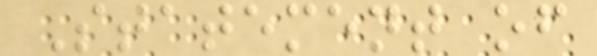Statement of
